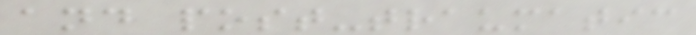and post-traumatic
